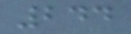244
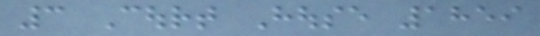3 Court House 1859
